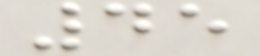45
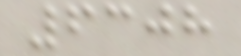6308
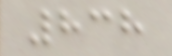838
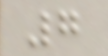7
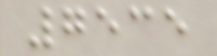7535
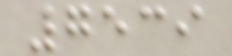7539
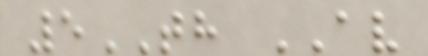5TH AV
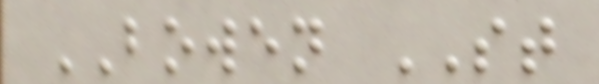BOWEN ST
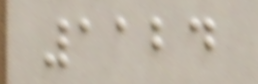1124
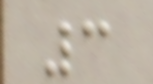3
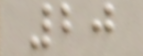20
